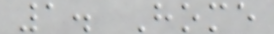1. Home
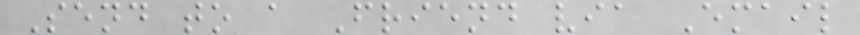Send to a Friend via Email
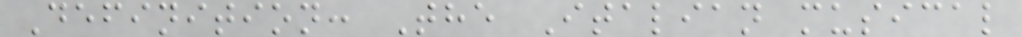Definition: The Italian musical
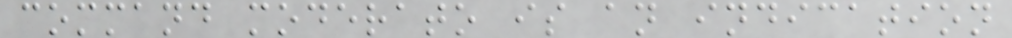command moderato is an indication
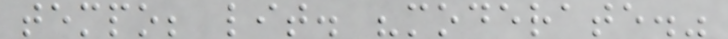tempo; lit. "moderate."
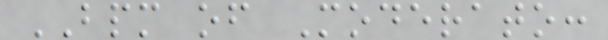BPM of Moderato:
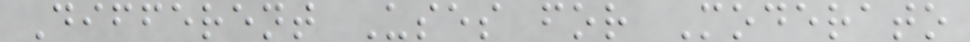Different Uses for Moderato
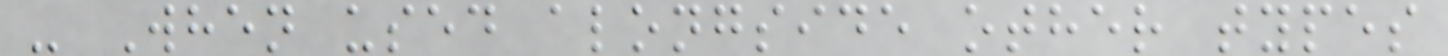- When used alongside other types
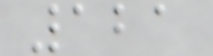121
